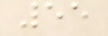55
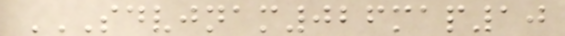SDVJNAM026MAP10
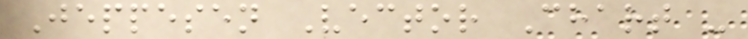Jeppesen Vector Chart -
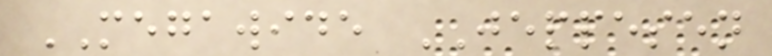MEGAWIDE JEPPESEN
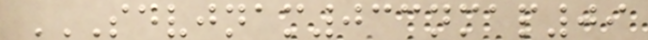SDVJNAM033NMAP09
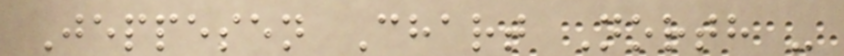Jeppesen Chart North -
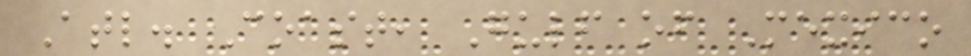Atl. Coast, Gulf of Mexico
